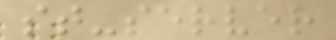st-server
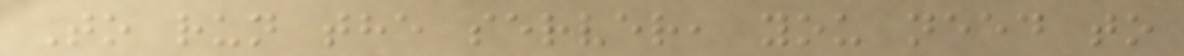To run the server, you need to
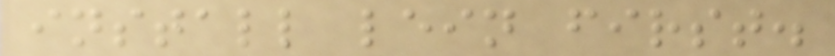install lein first.
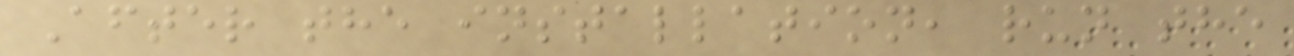After the installation, run the
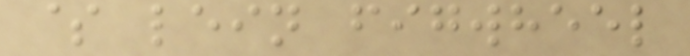$ lein figwheel
